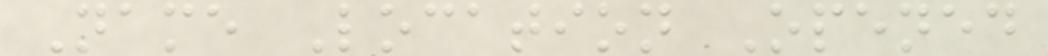Name Location Opened
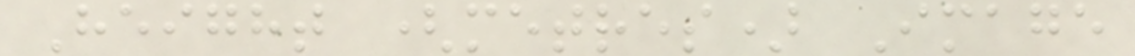Height (metres) Image
